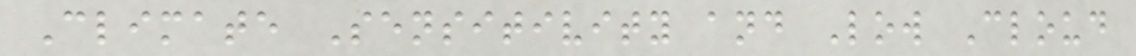Climate Sensitivity and Low Cloud
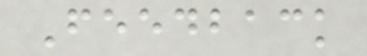Feedback
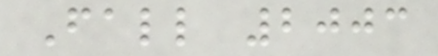Fall 2003
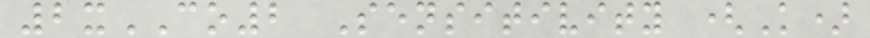2xCO2 Sensitivity (K)
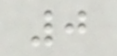0
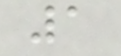1
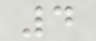4
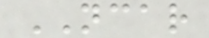NCAR
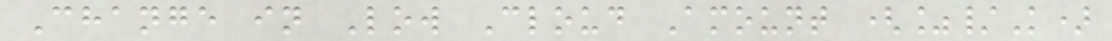Change in Low Cloud Amount (%/K)
